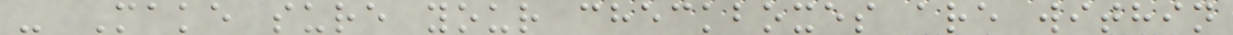- Make sure your checkboxes are within
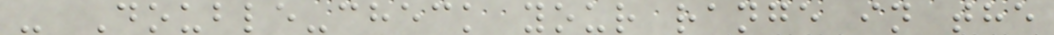- Double-check your range in the
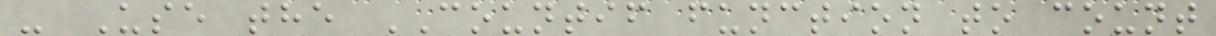- Use the COUNTIF function to count
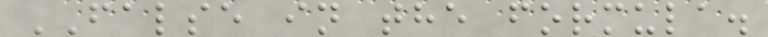FALSE in the formula.
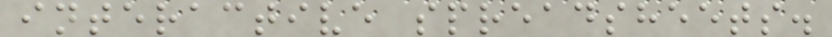interactive spreadsheets.
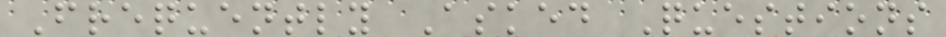Frequently Asked Questions
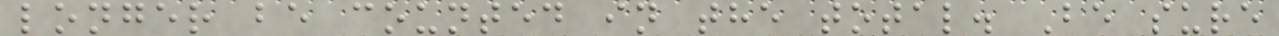longer be counted in the total. Be sure
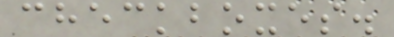checkboxes.
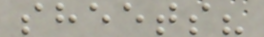sheets?
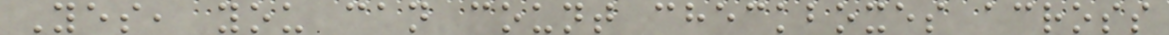Yes, you can count checkboxes across
